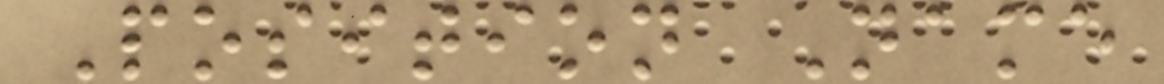Position Name
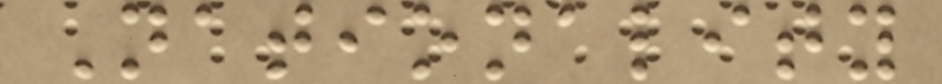Nationality
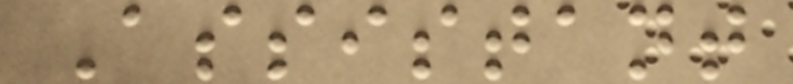Assistant
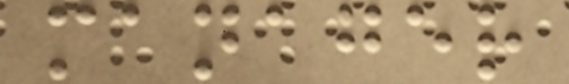manager
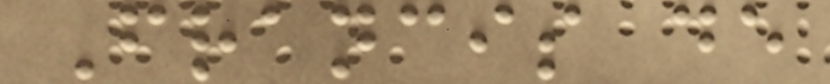Francis de
